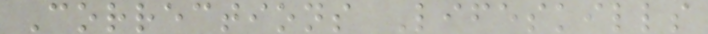Corrections Lifeskills
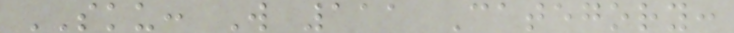SKU: W 111 Category:
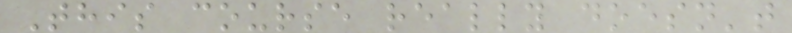This course really doesn't
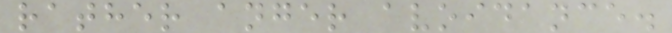rather anger avoidance.
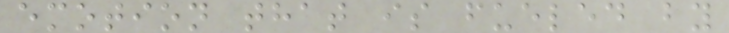emotion that is fueled by
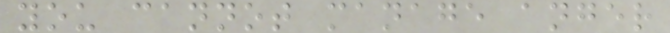you cannot manage anger
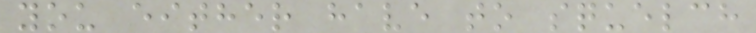you either have to squelch
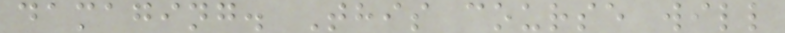damaging. This course will
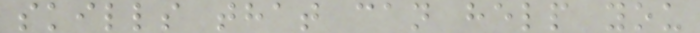skills that can help you
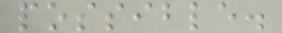possible.
